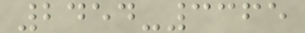2454-3365
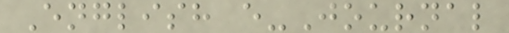English e-Journal
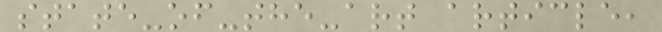state-of-the-art article,
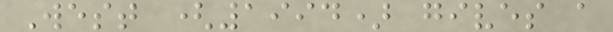West (1994) gives a
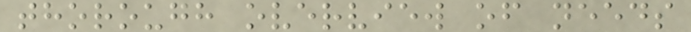thorough overview of needs
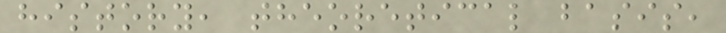history, theoretical basis,
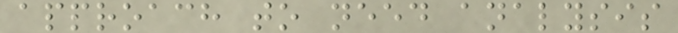approach to need analysis
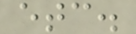etc.
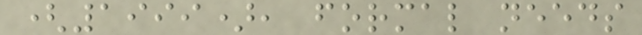(1999), formal needs
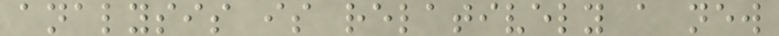analysis is relatively a new
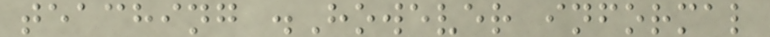teaching .However informal
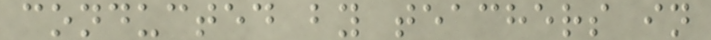conducted by teachers in
